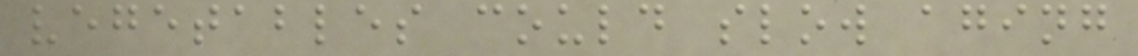vegetables could slow aging
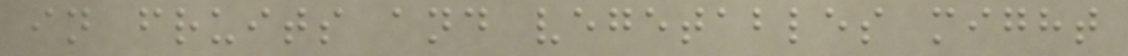in fruits and vegetables might
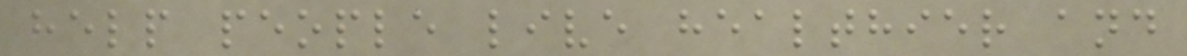help people live healthier and
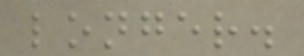longer.
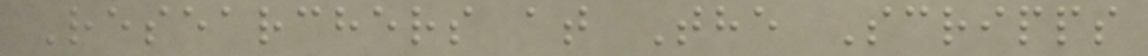Researchers at The Scripps
